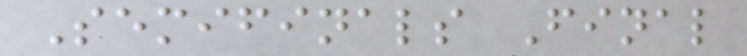Semifinals Final
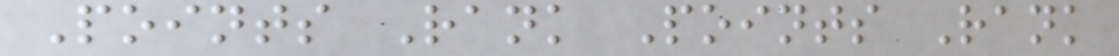Points Rank Points Rank
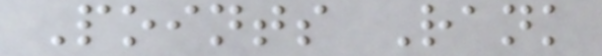Points Rank
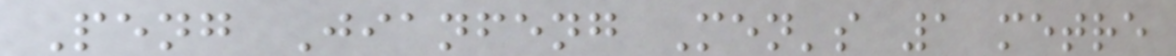Peng Jianfeng Men's 1 metre
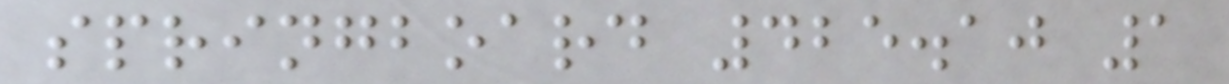springboard 425.10 1
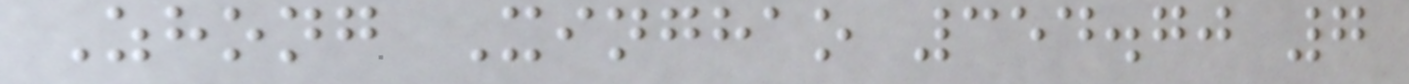Zhong Xinghao 354.70 7
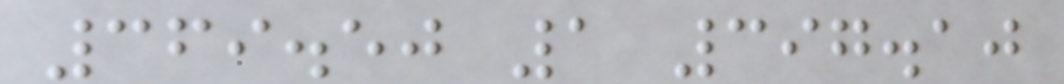369.50 1 397.10
